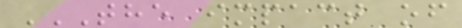THE IMPACT OF
